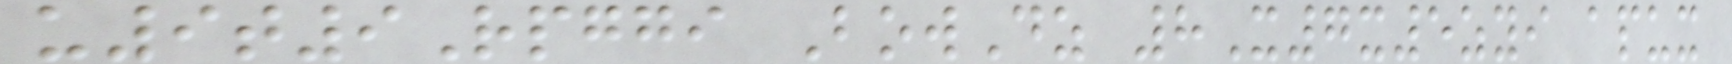u9t9Rpggi BowDz 8X7x5zyi apux
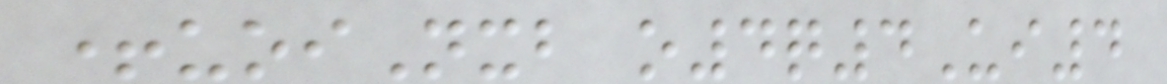+uoiNxb o4q4Ui4
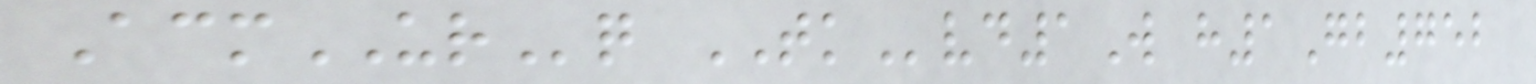AcmURq TKvd1W h1Gb752
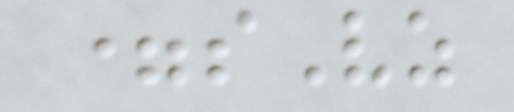=sVz
